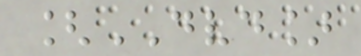[DVD]
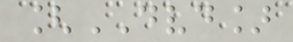[DVD]
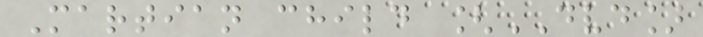Martian child [DVD]
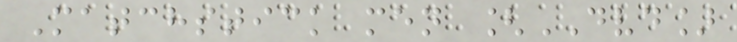Matchstick men [DVD]
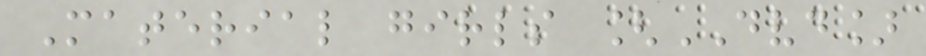Material girls [DVD]
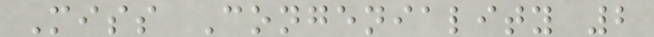Miss Congeniality 2
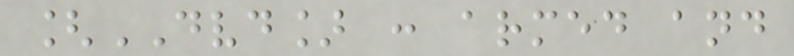[DVD] : armed and
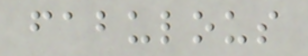fabulous
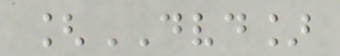[DVD]
